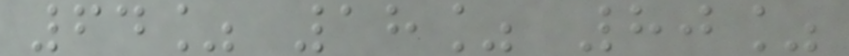64% 18% 80%
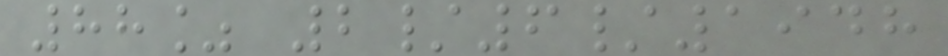88% 2/6/1948
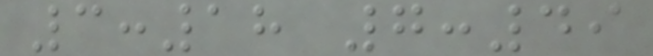3:18 7:49
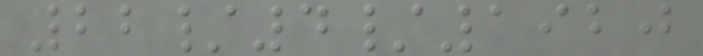22/4/1920
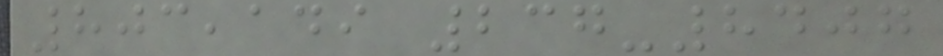803,149 237-8407
